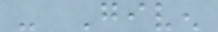- Given
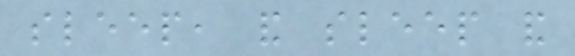sleep, and sleep and
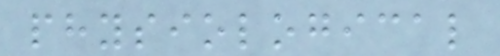physiological
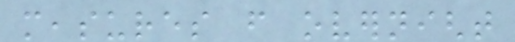measures from overnight
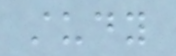study
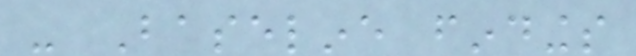- Baseline findings
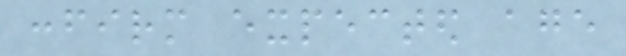confirm expected age
